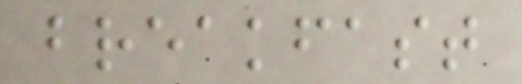breakfast
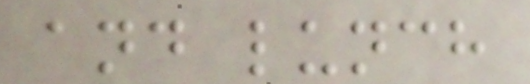and lunch
